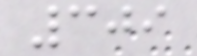309
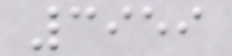3959
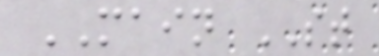MAIN ST
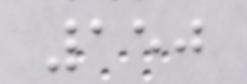150
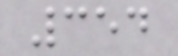354
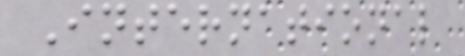International
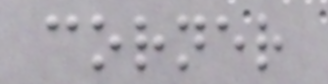corner
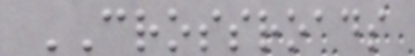CROSSROADS
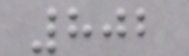802
